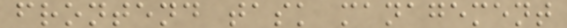frontend task management
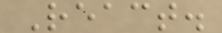React.
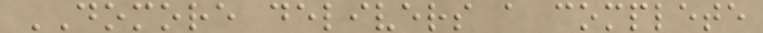DOMORE delivers a complete
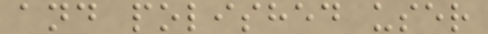and polished user
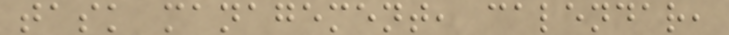task management, calendar,
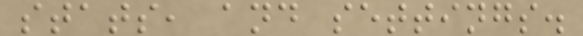stats, and settings.
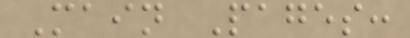Main Pages:
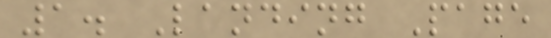1. Landing Page
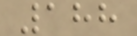188
